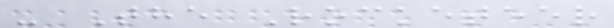- The Rocketeer
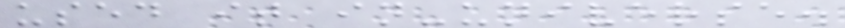used it in-universe.
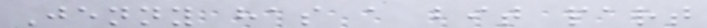Jenny has a bit part
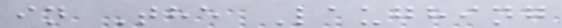in The Laughing
